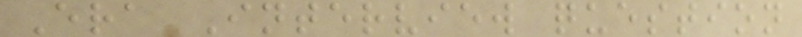Era Interview question
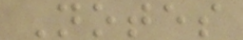Notes
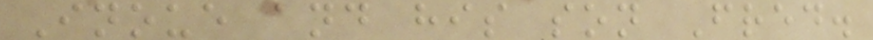Inoue and his son Fred.
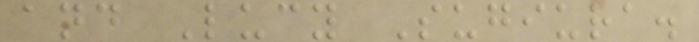and Lucy Sugiura.
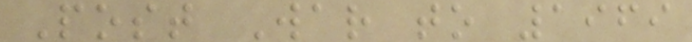Post War to 1969
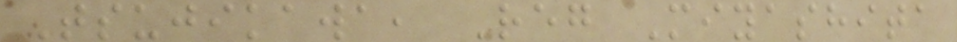Tsujikawa, Reg Miyashita
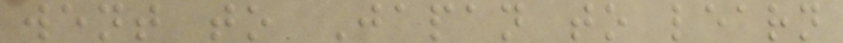went to Japan to learn
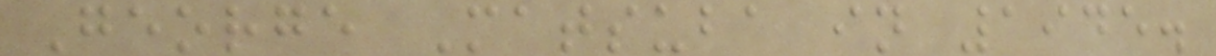George Matsuba in 1945.
